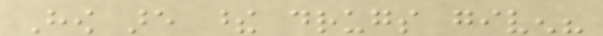How are these drugs given?
